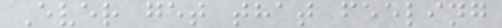Ever get that feeling
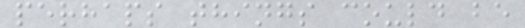perhaps things could be
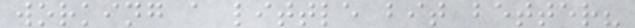working a little bit better?
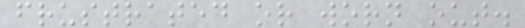frustrated or worn out.
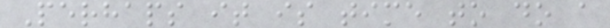Perhaps it is time to do a
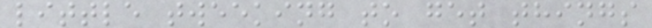little tweeking to get things
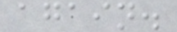again.
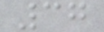37
